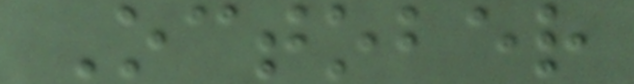October
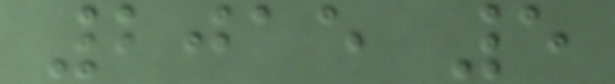2015 5
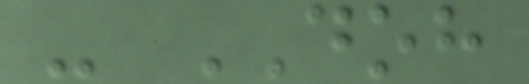- DOH
